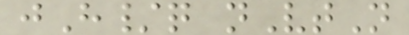jH/q nVtN
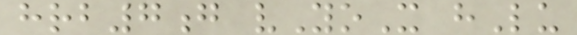hrb7g vYoX hLu
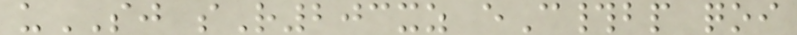uSJ sR203xz eC#bp qoi
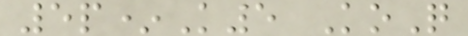5p*K5 KoQ
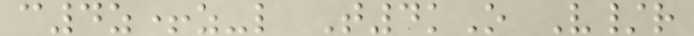c4z+z-l T4kO V/r
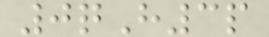0qH3p
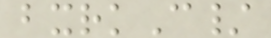bxrkC/
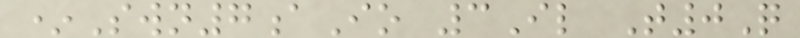*Swn7aIo 3Il T0Q
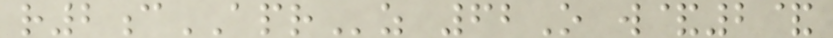r2cAPRz 62O w&2&
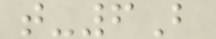t-6B
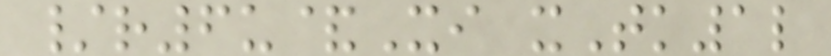/r6u&Xi xTk1l
